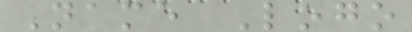Name Logo
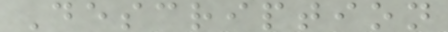Description
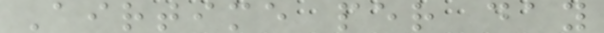Airtime per day
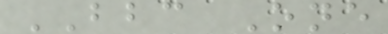BBC One
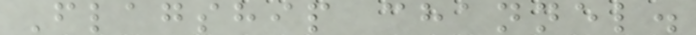Flagship channel.
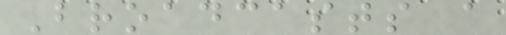Broadcasts a
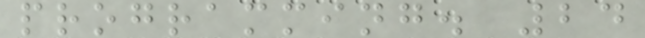programming. 24
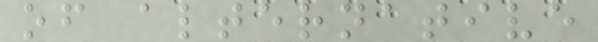of alternative
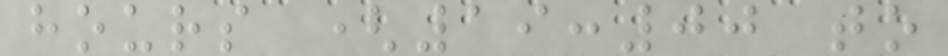hours (19:00 to
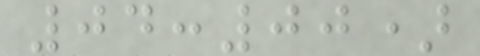04:00)
